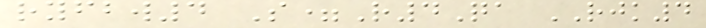ryfbw4 S=R4Qa RJK4
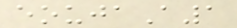eoujaA1
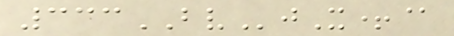333BVjX+@
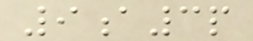9a3p
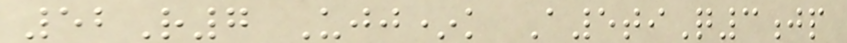52R7 Ujj*k A5tiQ3jp
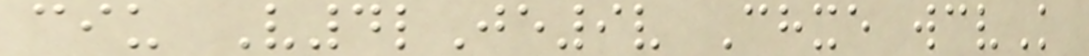ciu V4lJe9v Chxe wcvK
